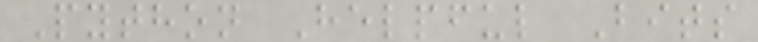Python Helpful Bits
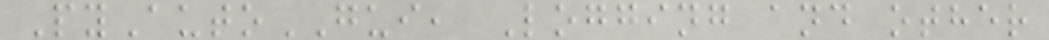PyAutoGUI, Logging and other
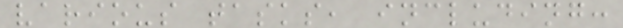various tasks, including:
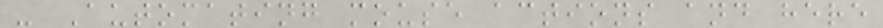- Automating mouse actions and here
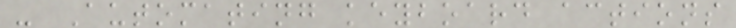- Automating keyboard actions
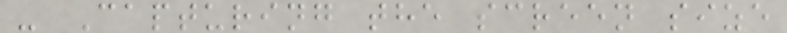- Capturing the screen size
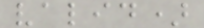valid)
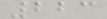223
